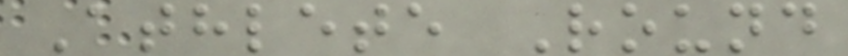Athlete Round
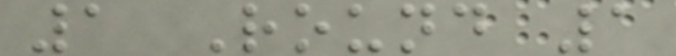1 Round 1
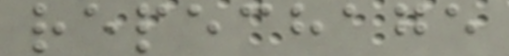repechage
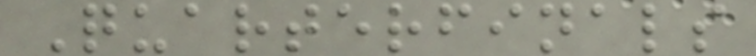Quarterfinals
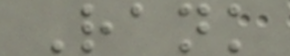Rank
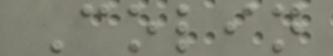Colin
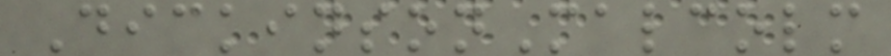DickinsonMalcolm
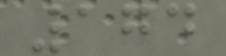174
